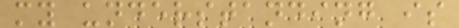my understanding is
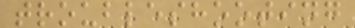troubleshooting
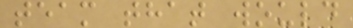team that would
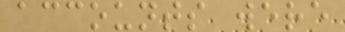accounts were
